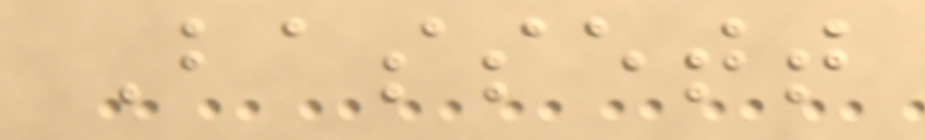Bassett
